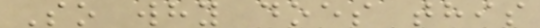So why does this
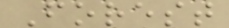Forest
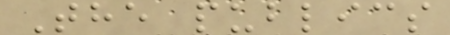The publics
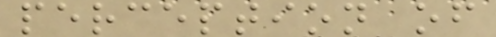perception of
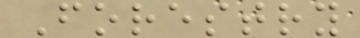Forestry
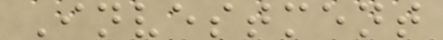Investment
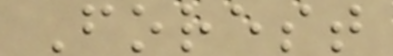Forest
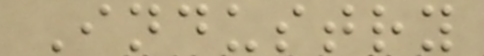Industry
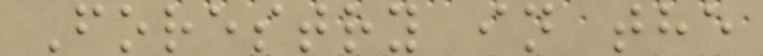Forestry in the
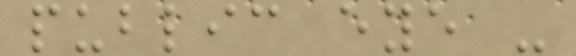public eye -
